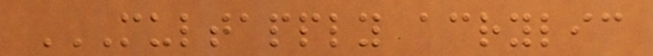MULTAPPLY ACRYLIC
